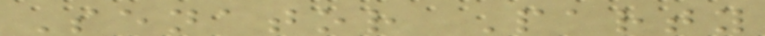Senator Party
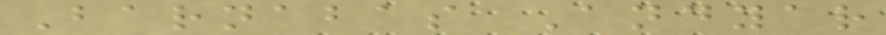Barnabas Andyar
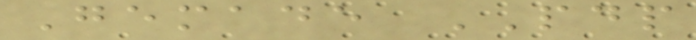Gemade PDP
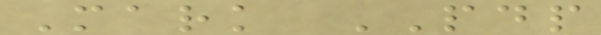Mark PDP
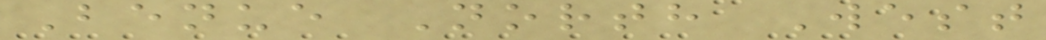Benue North West
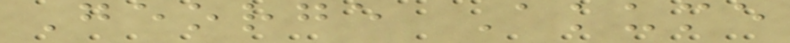George Akume
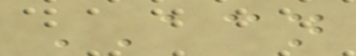ACN
